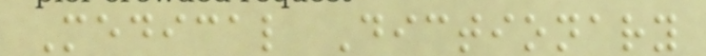Medical Dictionary
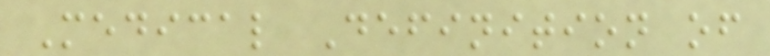Medical Definition of
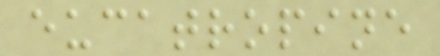eucatropine
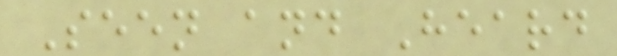Seen and Heard
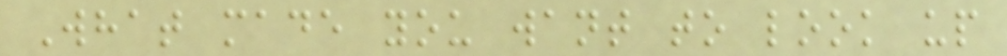What made you want to look up
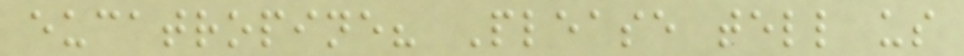eucatropine? Please tell us
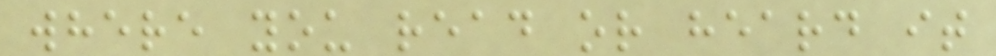where you read or heard it
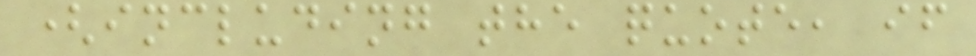(including the quote, if
